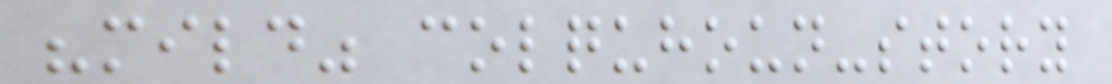"mild" colquhoun-story
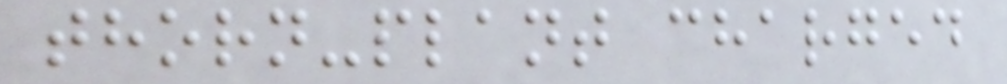thorn-plant charged
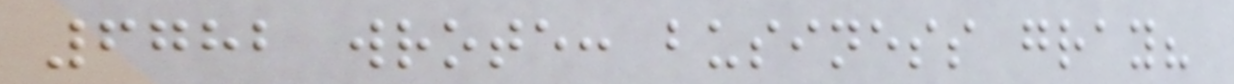6782 wrote: business gray?
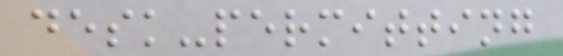desk-permitting
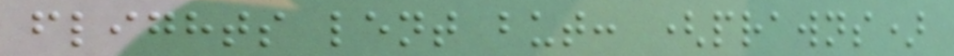flights lent but: (prawns)
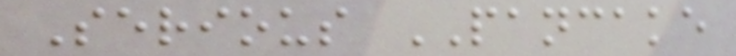Serious PANCAKE
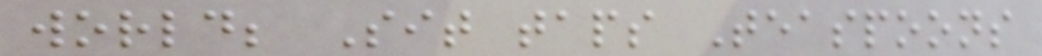world; Sit taps Teaspoons
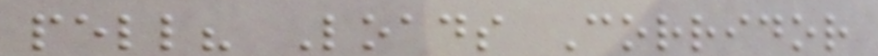pell? Loads Corridor
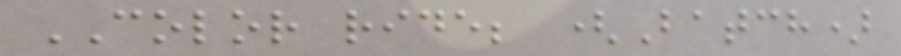COLOR ride; (Batch)
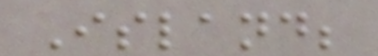Island;
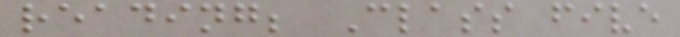reading; Class five
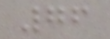76
